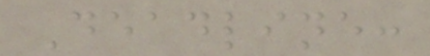Deadline:
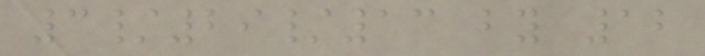3/29/13 by 12
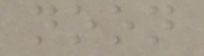noon
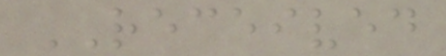RECEIVED
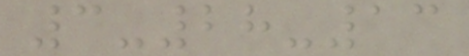3-28-13
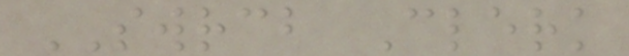SWRCB Clerk
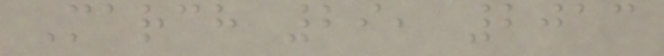March 29, 2013
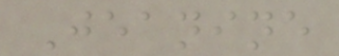Jeanine
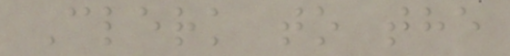Clerk to the
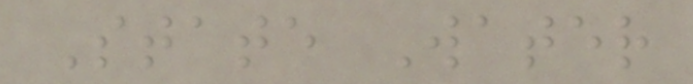State Water
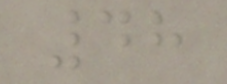48
